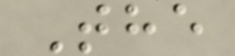The
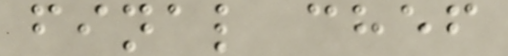final chef
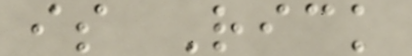is Rick
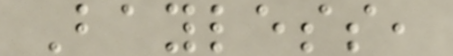Bayless,
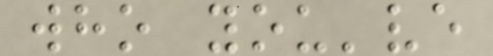who you've
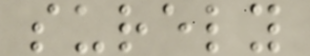surely
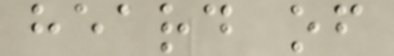heard of
